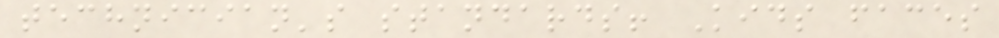technician's standards! Kids faces
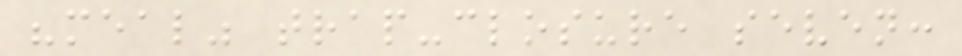"meal" trap-closure seven:
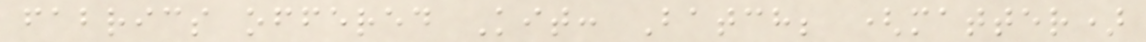fabrics offered Kit: Batch; (matter)
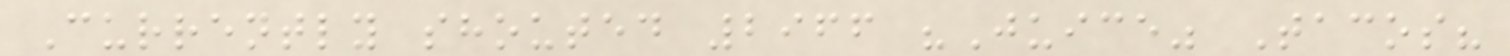Currently shouted 2966 "Juice" Tacos?
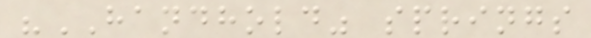"HANDHOLD" springs
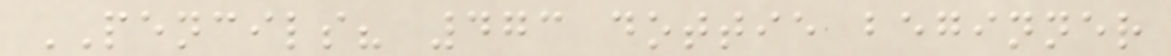PENCILS? 473 dottie beginner
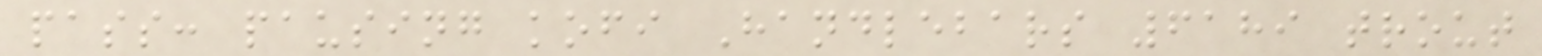pass: pausing kofi Handlebars 6189 trout
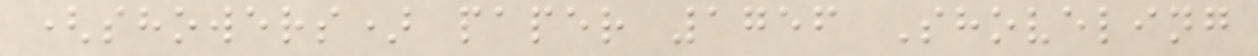(showers) paper 1756 Shoveling
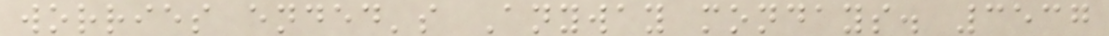worries ended's Anyway mondays. 3537
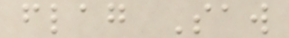flag Saw
